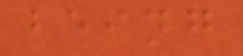being
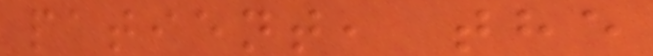patient, the
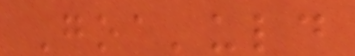Goa'uld
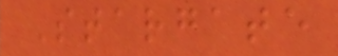Stargate
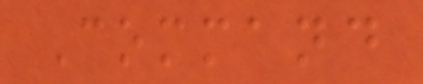Command
